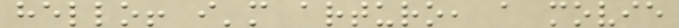hello! i'm arturo, a movie
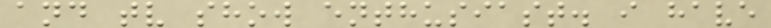and tv show enthusiast. i have
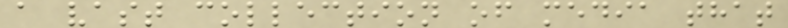a vast collection of media that
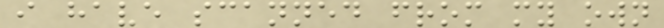i have scanned from my own
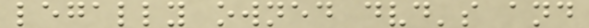legally owned dvd's and
